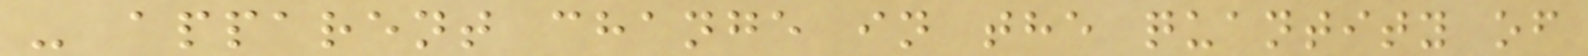- apparent change in the quantity of
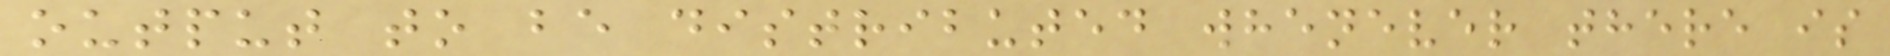output to be distributed whenever there is
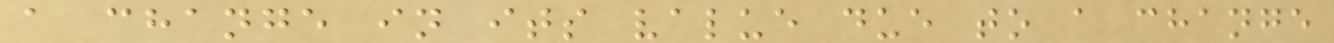a change in its value due to a change
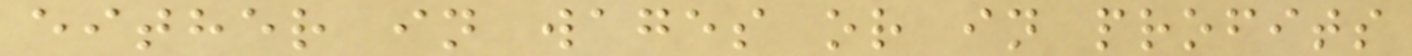either in wages or in profits
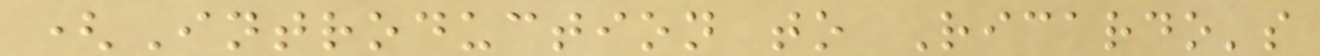(Introduction to Ricardo's
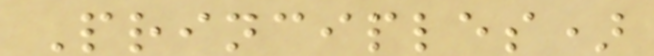Principles)
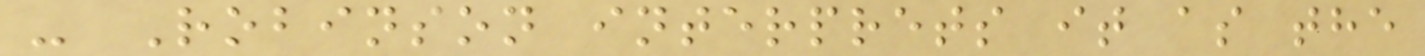- Robinson interprets it as the
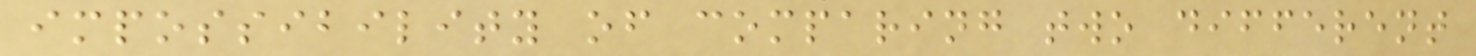impossibility of comparing two different
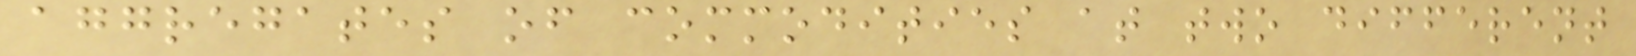aggregates of commodities at two different
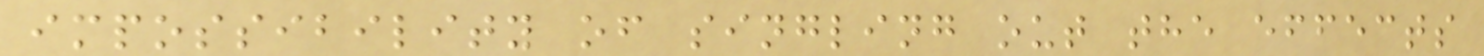impossibility of singling out the effects
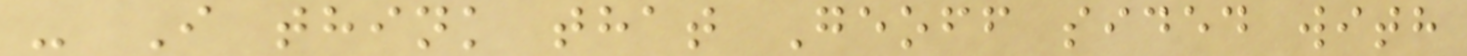- I think that Geoff sided with
